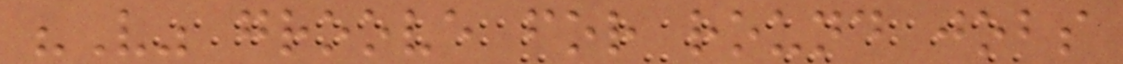"V" groove for round jobs
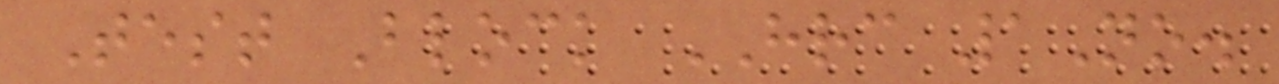Test Block HRC 1No.
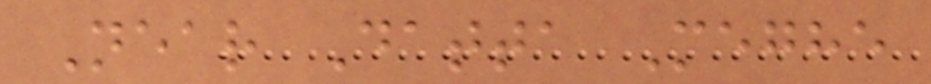Near Datta Meghe
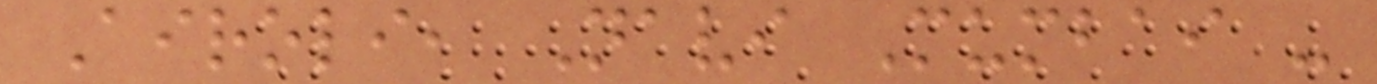Airoli, Navi Mumbai -
